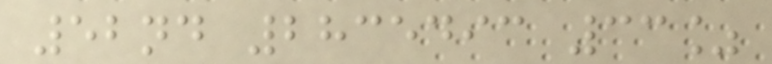52nd 2835493 33%
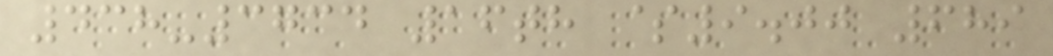438-3734 16th $9.00 689
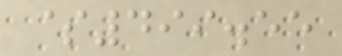$499.55
